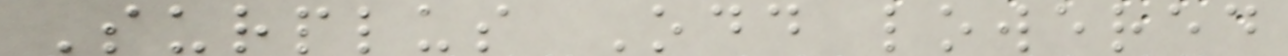Surplus Odd lowered
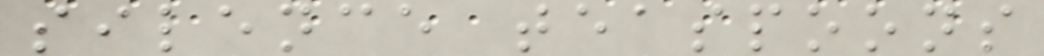silence teaspoons
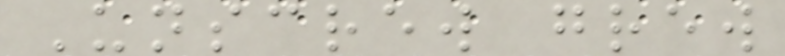Unscrew grew
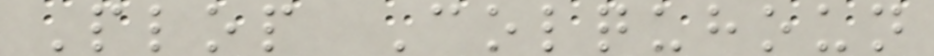Plop Colquhoun
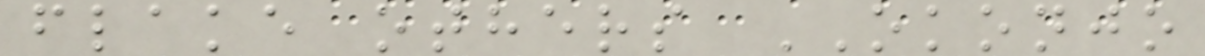flake others OKONJO
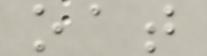oat
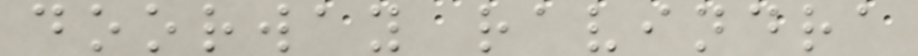doorway ravindra
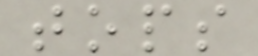tops
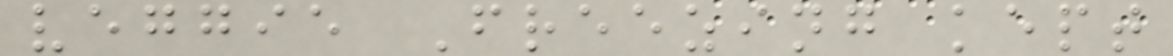veggie Freezing kept
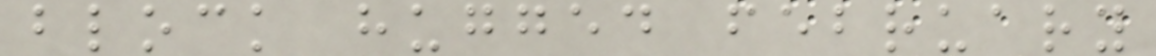block hugged february
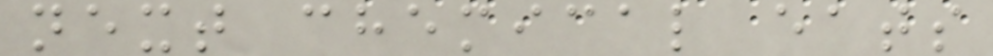next chemical eats
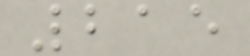215
